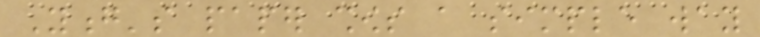Yong's paper shows a simple way
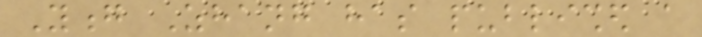Yong Zhang has published a
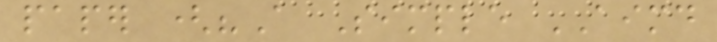paper ("A Simple AIMD
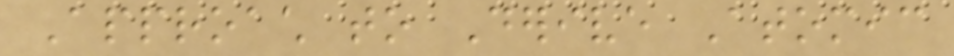Approach to Derive Atomic
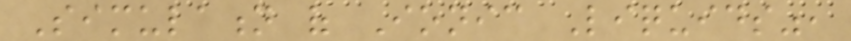Simulation of Ionic Liquids",
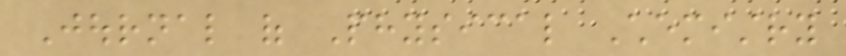Journal of Physical Chemistry
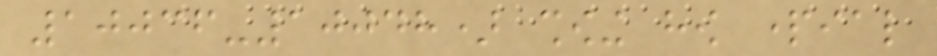10036-10048) showing how partial
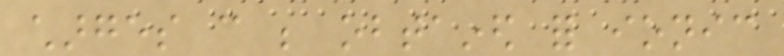charges can be obtained for ionic
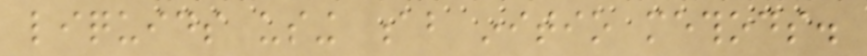liquids using ab initio methods.
